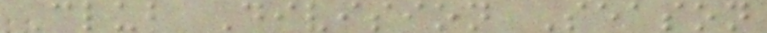Club Division Season
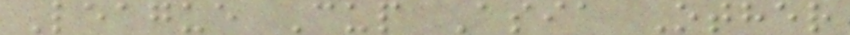League Cup Asia Other
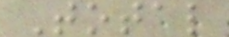Total
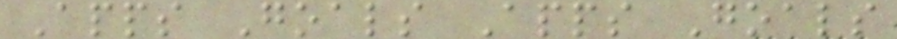Apps Goals Apps Goals
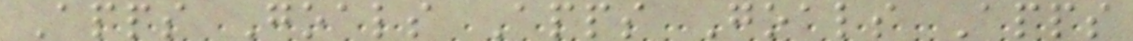Apps Goals Apps Goals Apps
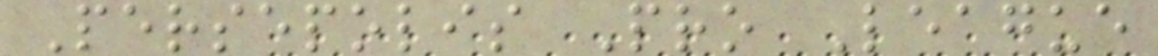Persepolis Pro League
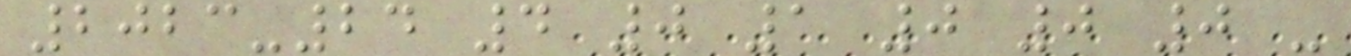2023-24 4 0 1 0 0 0 -
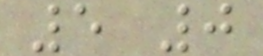5 0
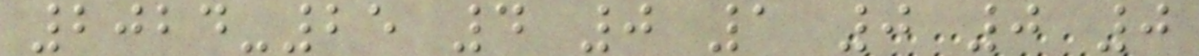2024-25 4 0 1 0 0 0
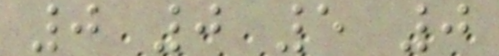0 0 5 0
